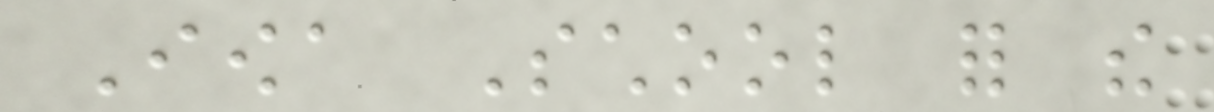Iowa School for the
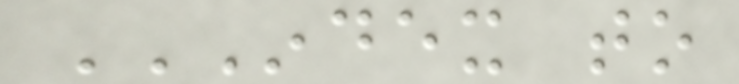INDEX TO
